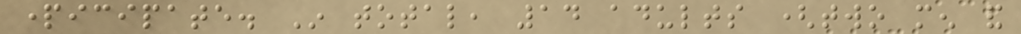participate. In total, 14 adults (two men and
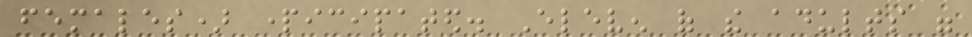females) participated. Eleven of the adults were
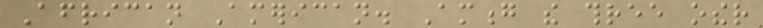African American. Among the three other
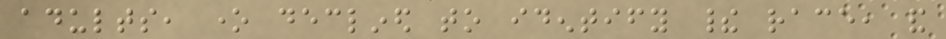adults, one declined to identify their race, and
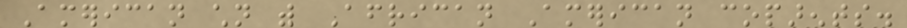American children with African American coparents.
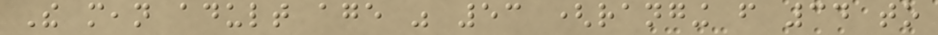The mean adult age was 53 (ranging from 34 to
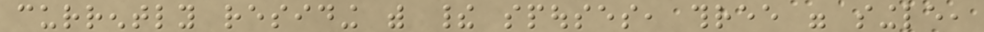currently residing with their spouses, three were single,
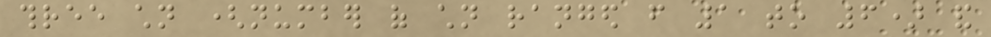three children (number of children ranged from 1 to 6) and
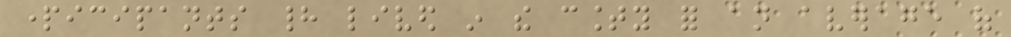participants had lived in the county for an average of
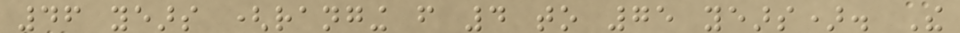46 years (ranging from 4 to 75 years). The
